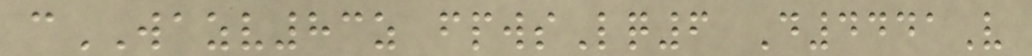cWAZV83z fpwsLq6 D4441V
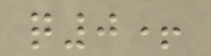q0+
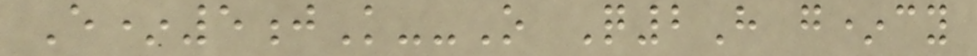E*5jK--O Q2H g*cy
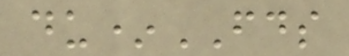du*FDS
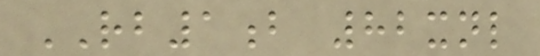RB1b 82xnl
